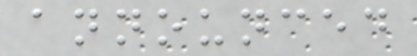announced
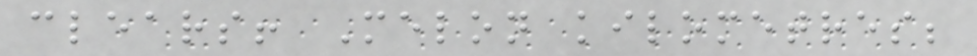clears! Melon kilometres;
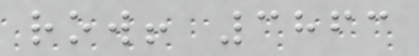row! 3863
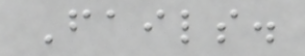Fails.
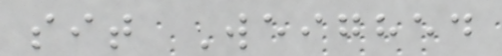sit Weighed
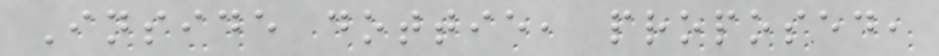Inside dottie, proposed,
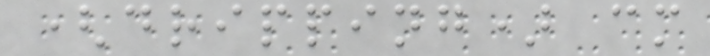(dripping) cm
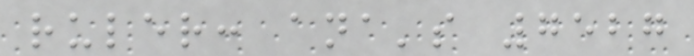ruler: ana's 7527
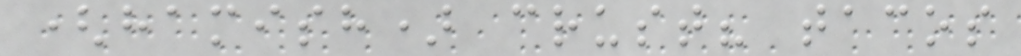(hamish) crust? tacos
